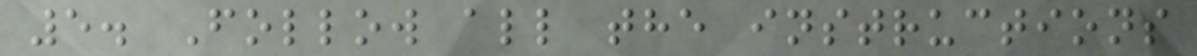5. Follow all the instructions
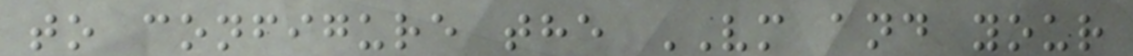to configure the VM and your
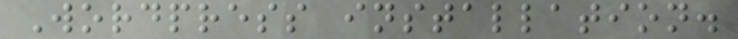Wordpress installation.
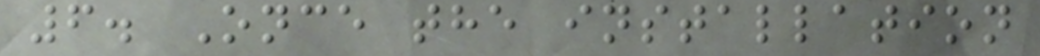6. Once the installation
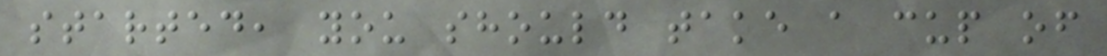started, you should take a cup of
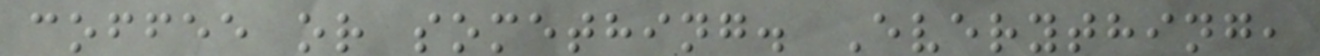coffee or something. Everything,
